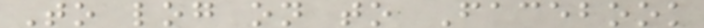To log on to Facebook
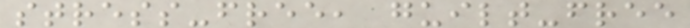stress-free, guilt-free
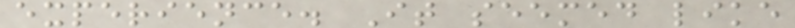experience. It seemed like
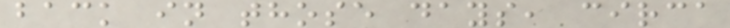back in those days, circa
